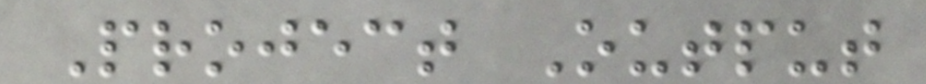Project Output
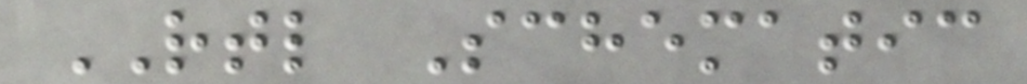RTL Schematic
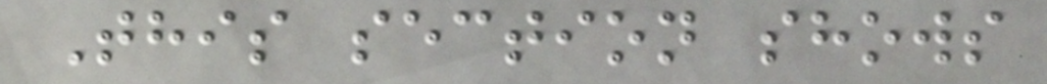This section shows
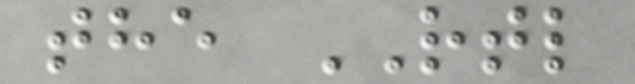the RTL
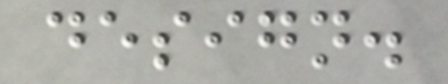design.
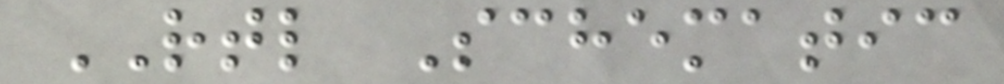RTL Schematic
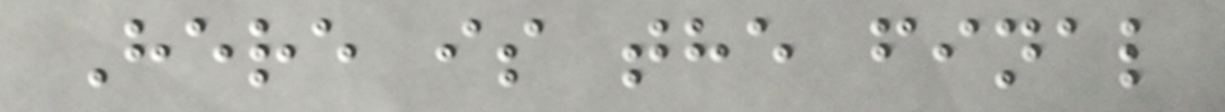Here is the final
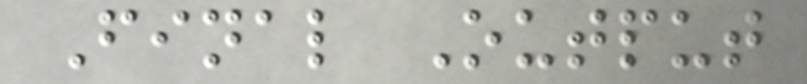Final Output
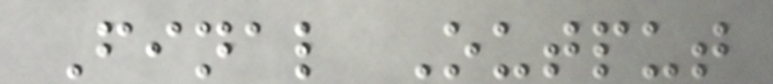Final Output
